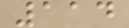114
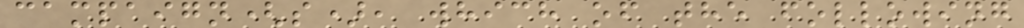campaign(s), which of the following
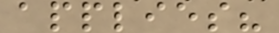applies?
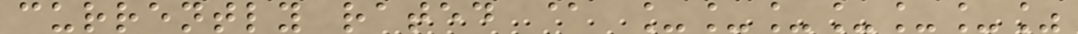currently rated @ ______%
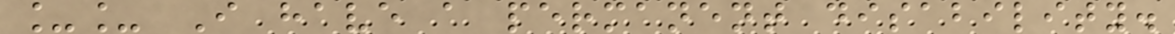__ I have a permanent disability.
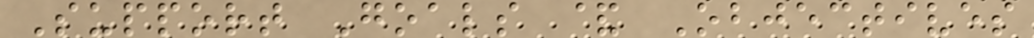Support Goals & Objectives
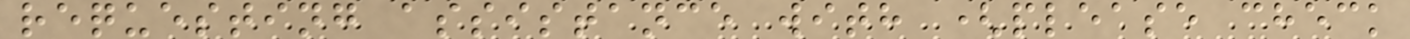requesting assistance with (please check
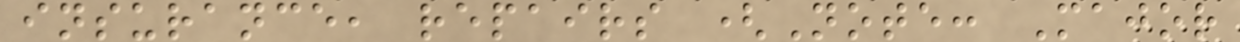insurance, repairs (Note: Major
